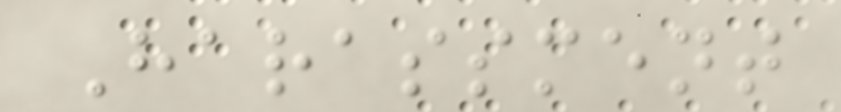Harassment
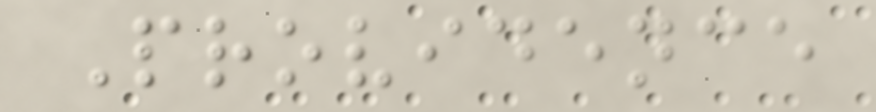Providence
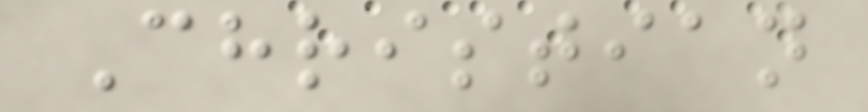Christian
